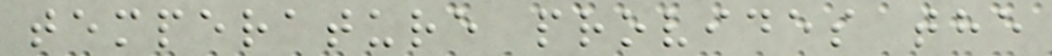temperature provides the
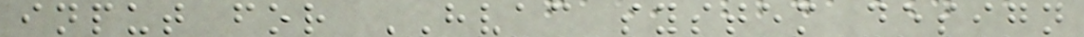input for HVAC system design
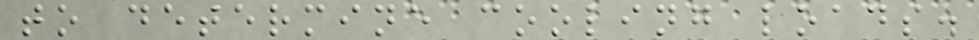to determine cooling loads.
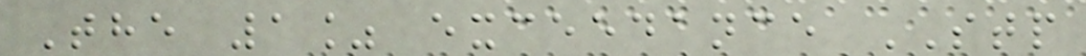The 1% exceedance STP
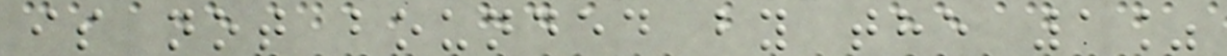is not bounded by the 1%
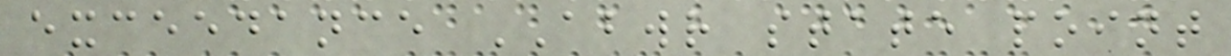exceedance ABWR state point
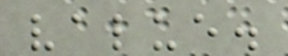value.
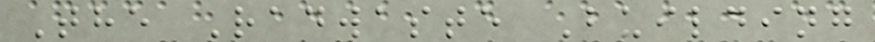The Radwaste Building
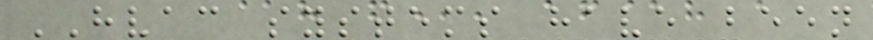HVAC systems have been
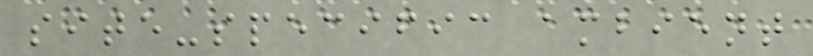site-specific ambient
